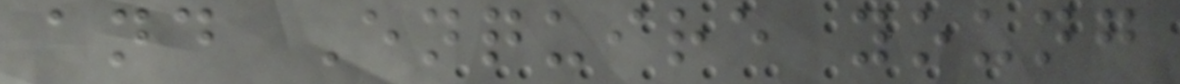and Enquire young
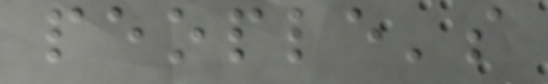people's
